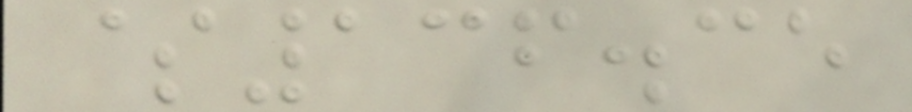$136.35
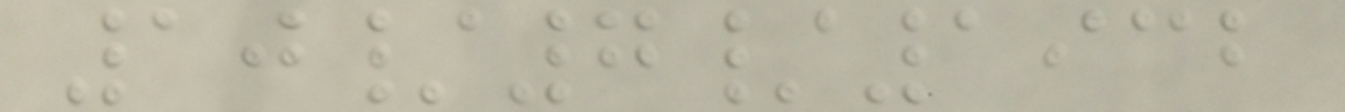10/7/1932
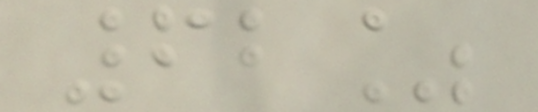62%
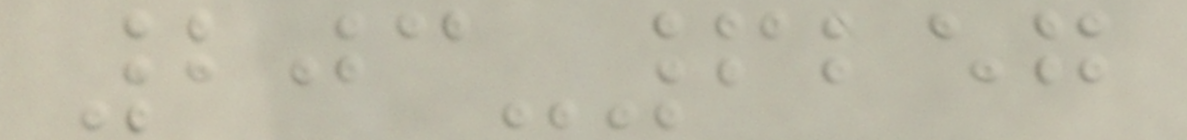203-6257
